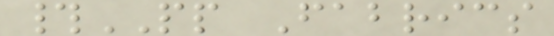#PP Fabrics
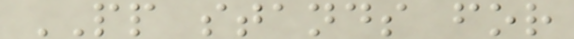PP stands for
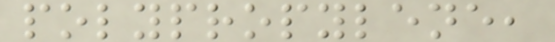polypropylene,
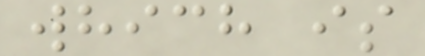which is
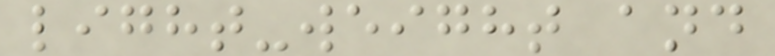light-weight and
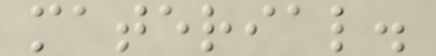material.
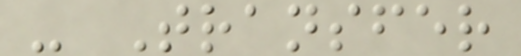- Transfer
